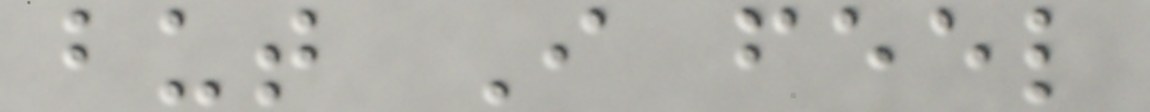but I feel
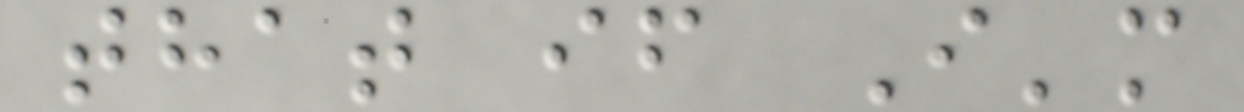that if I'm
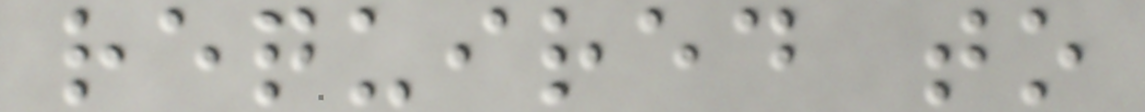required to
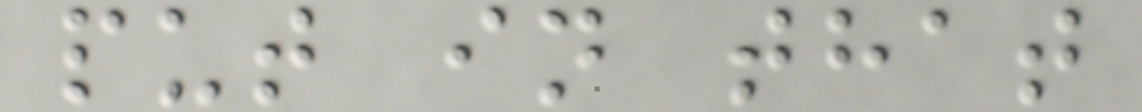put in that
